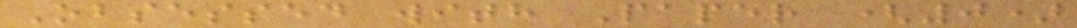Obsessed with Paper (0)
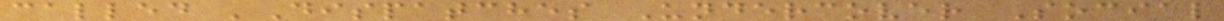called 'Dispatches Undercover Social
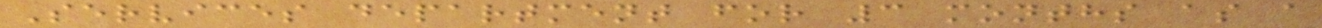Services department for 3 months as a
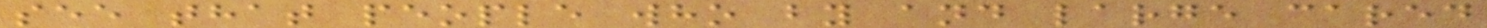see that people who by and large cared
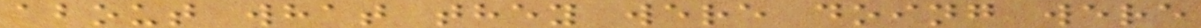about what they were doing were
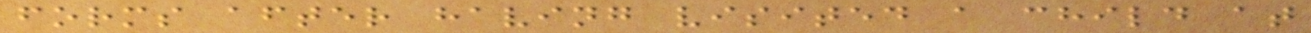forms after having visited a child at
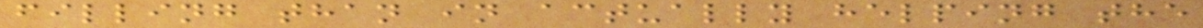filling than in actually helping the
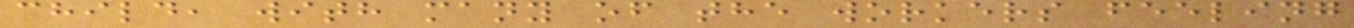child, with many of the workers feeling
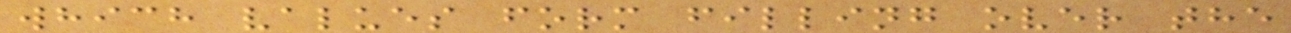which values form filling over the
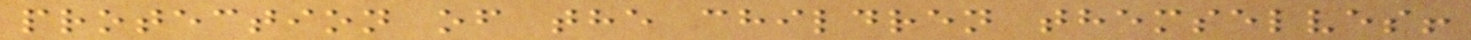protection of the children themselves!
